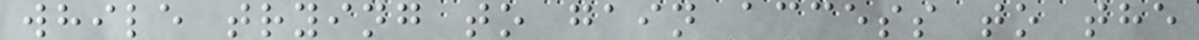while trying to gain access to the
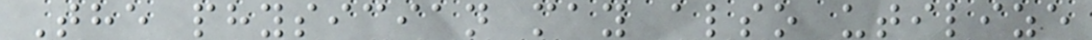The physician may also utilize
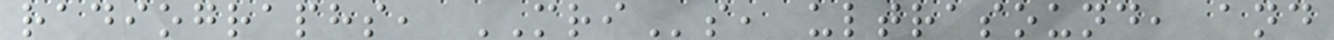radiographs, MRIs, ultrasound, and
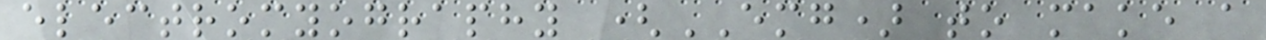electromyography (EMG) to make a
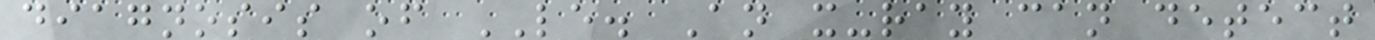diagnosis of LE. An x-ray can detect
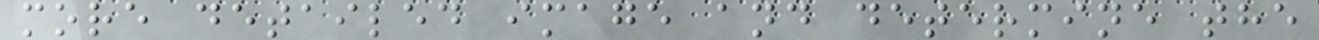more detailed image and determine the
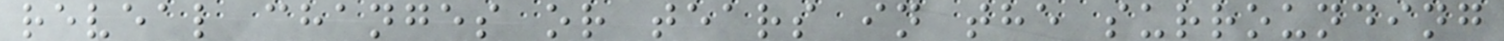reveal changes or tears in the surrounding
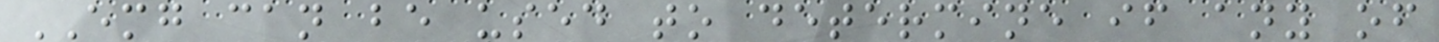EMG can be used to determine if any of
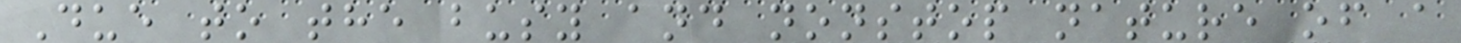Due to the busy and nonstop nature of a
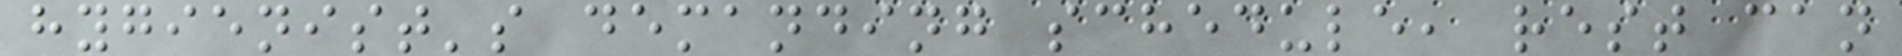hygienist's demanding schedule, rest can
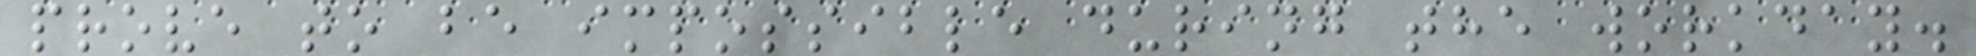prove to be impossible during the workday.
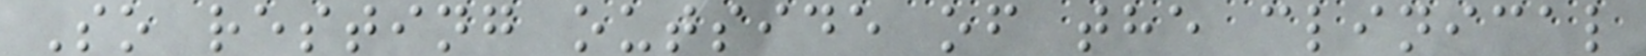So resting outside of the clinical
